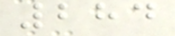284
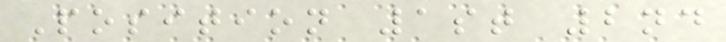Position 1st 2nd
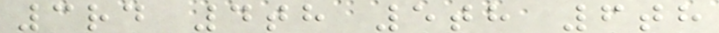3rd 4th 5th 6th
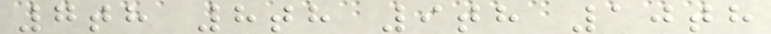7th 8th 9th 10th
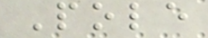Pole
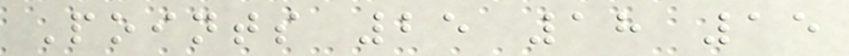Points 25 18 15
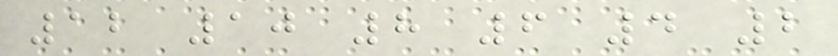12 10 8 6 4 2
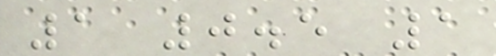1 0.5 1
